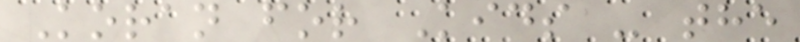Koran for Kids - the
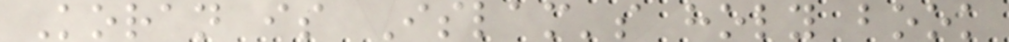Koran is Islam's holy book
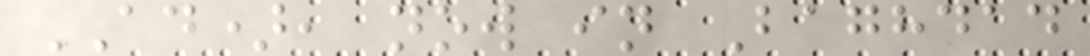AD), now in Baghdad
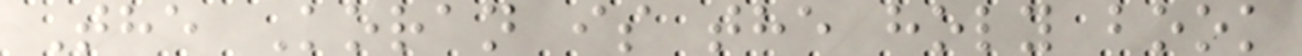The Koran is the holy book
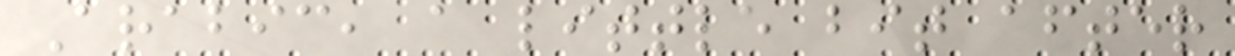Arabic, a little bit after
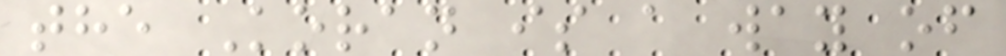the Koran is a way of
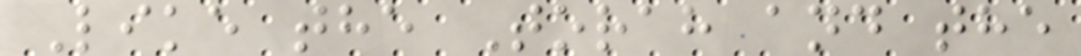Like the Torah and the
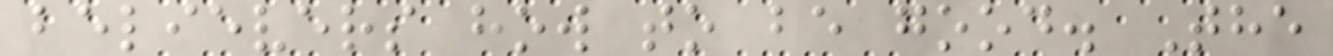believers how to be good. The
